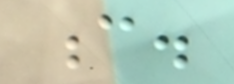c.
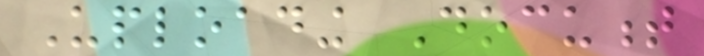Uploading Document
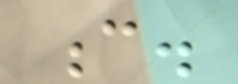c.
